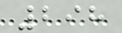298
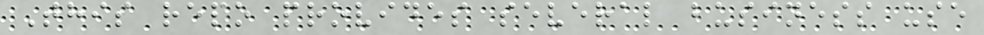This repo provides several business use
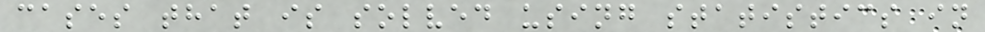cases that is solved using statistics in
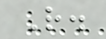R.
